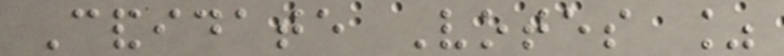Candidate Votes %
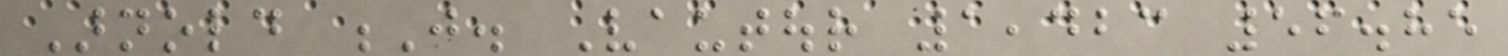Arnold J. Vautour 1,423 56.85
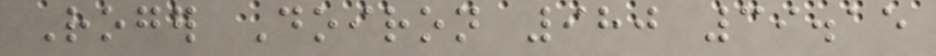Roger Doiron 980 39.15
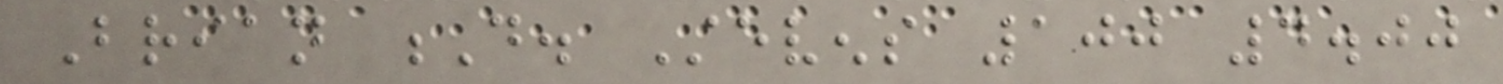Brian D. Stevens 100 4.00
